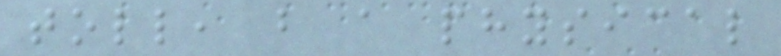toll, but a physical
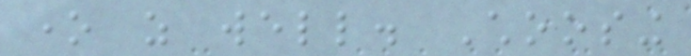one as well. Choosing
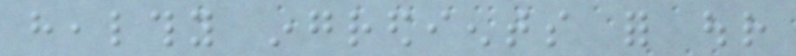healthy ingredients for our
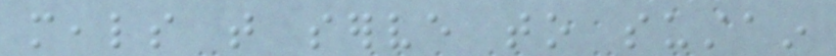meals that serve to sustain
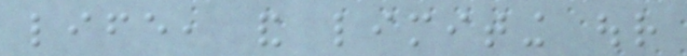life, and limiting our
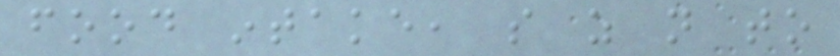food intake, so as not to
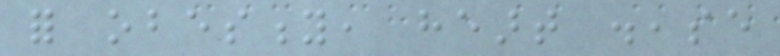for obesity, heart disease
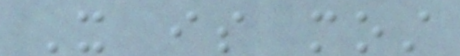It is most
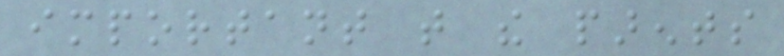important that the parents
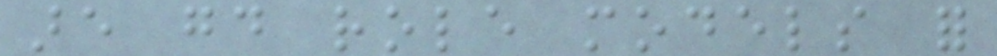are good role models for
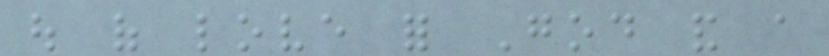out of love for God and a
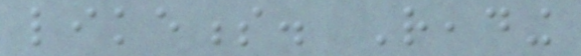likeness. Reading
